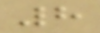8
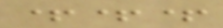+++
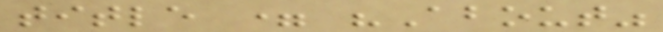title = "About"
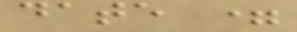date =
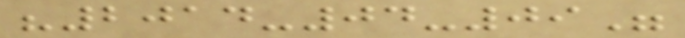"2014-04-09"
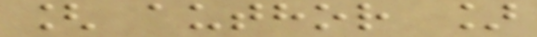[ author ]
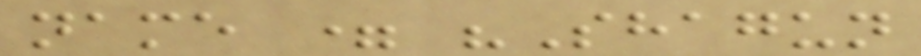name = "Shagun
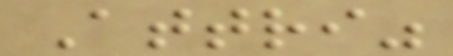Attri"
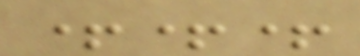+++
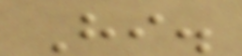Hi.
